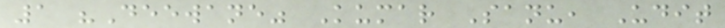1 "Deewane" Kumar Sanu, Udit
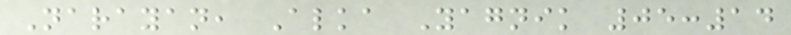Narayan, Alka Yagnik 05:14
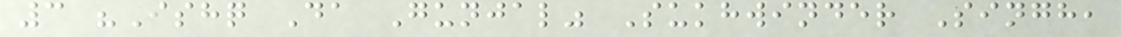3 "Ishq Da Gunjal" Sukhwinder Singh,
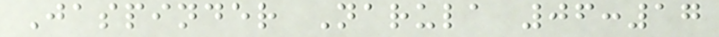Jaspinder Narula 06:17
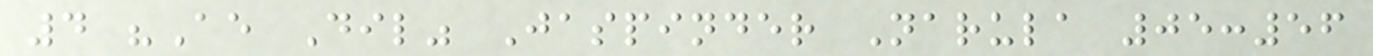4 "Ae Dil" Jaspinder Narula 05:56
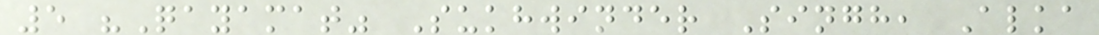5 "Qayamat" Sukhwinder Singh, Alka
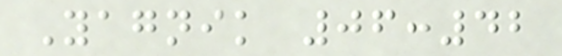Yagnik 06:42
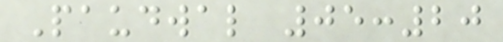Paudwal 05:20
